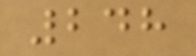248
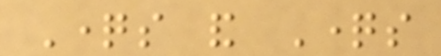Questions and Questions
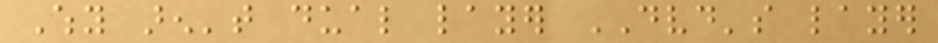Why aren't dual layer DVD's layer
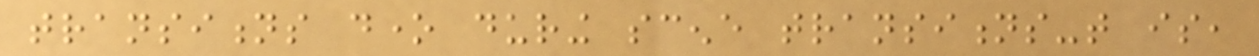transitions done during scene transitions-that is,
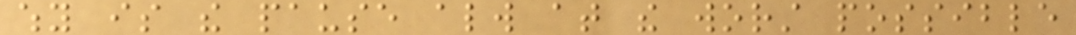why is the pause always at the worst possible
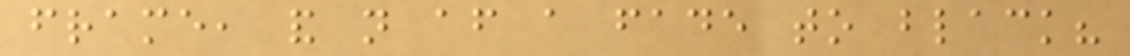frame, and not after a fade to black?
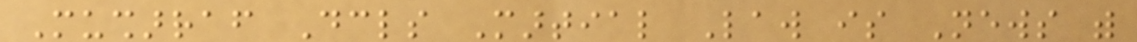Musharraf Declares Martial Law is News with
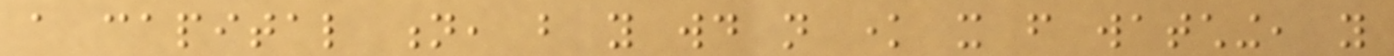a capital n, but you would not know it from watching, you
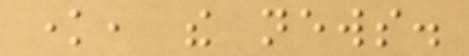know, the news.
